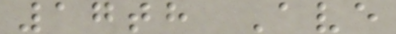17th Ave
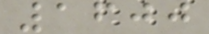1600
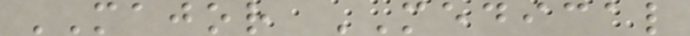MAJOR MEDICAL
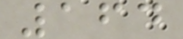164
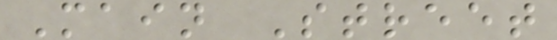Main Street
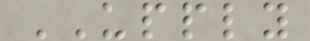UPPLY
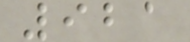921
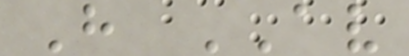H AV
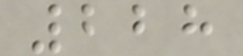228
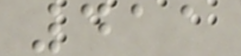411
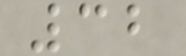32
